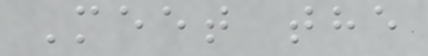Meet the
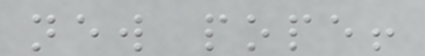new pope!
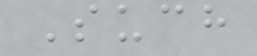Such
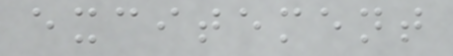excitement
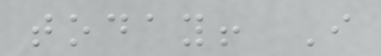today! I
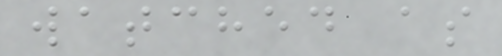watched as
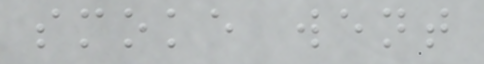smoke went
